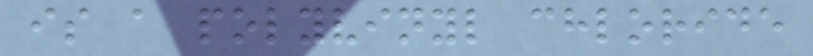is a polyvinyl chloride
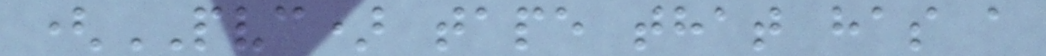(PVC) tape that has a
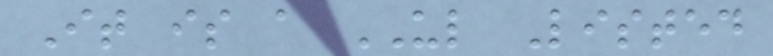It is a UL Listed
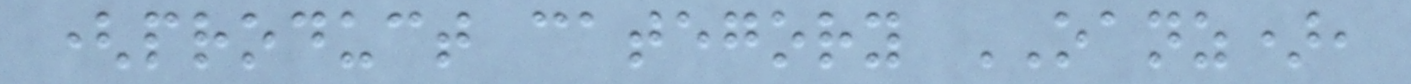(product category OANZ),
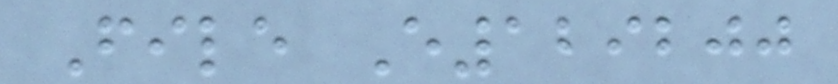File E129200
